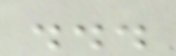...
